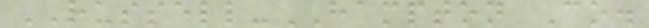RUSSELL-HAMPTON Co.
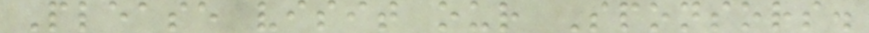Please visit our Sponsors.
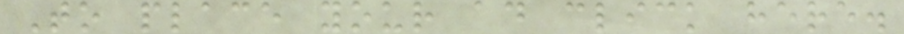To place your ad click here.
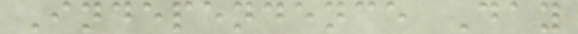Independence Day
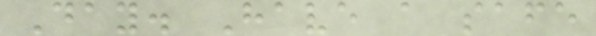Day. Have a safe
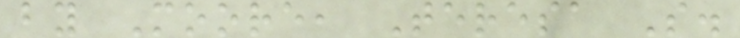by Moore, Teresa S.
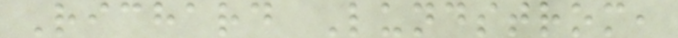Richard Lundstrom,
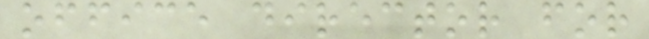office director for
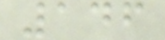146
